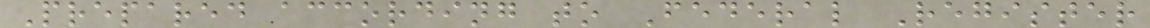Prepared according to Federal Register
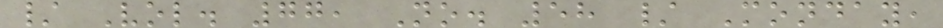/ Vol. 77, No. 58 / Monday,
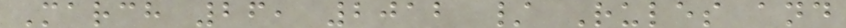March 26, 2012 / Rules and
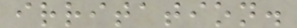irritation.
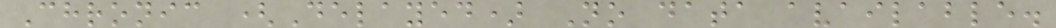Chronic (Delayed) No data available.
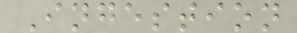Ingestion
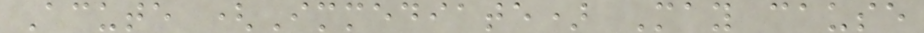Acute (Immediate) May cause
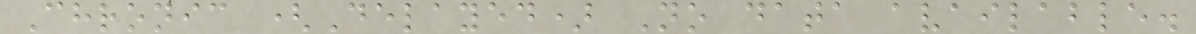Chronic (Delayed) No data available.
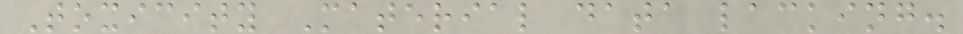Toxicity Material data lacking.
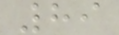89
